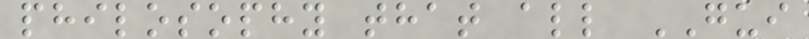philosophy that all GUI
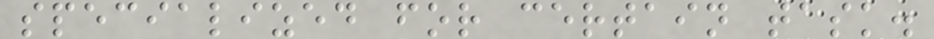specialized for certain task.
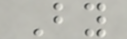By
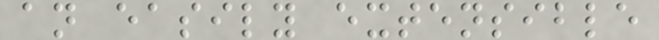an easily extensible
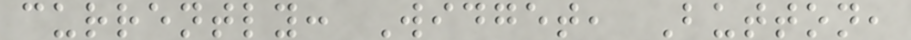currently: Widget, Button,
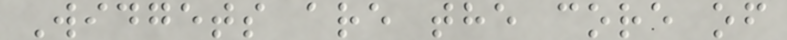Widgets are the core of
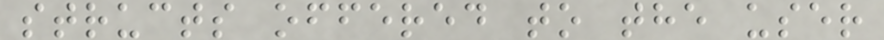structs offered to the user
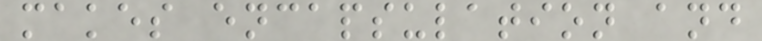makes encapsulation and
